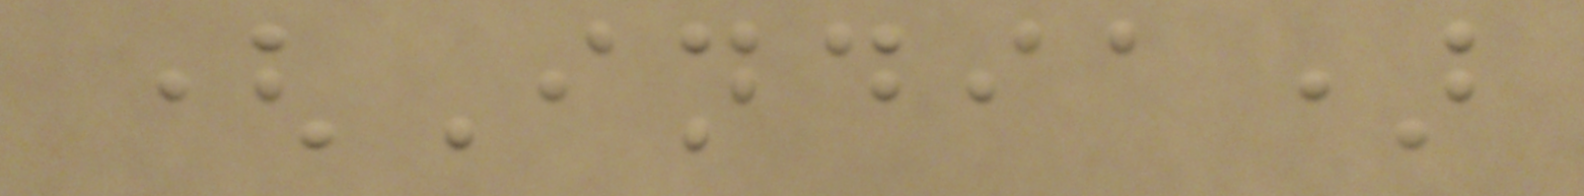(India)
